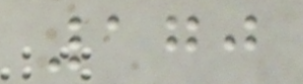170
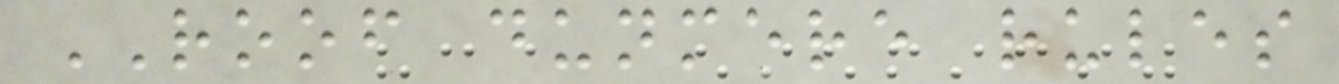ROOF dunmere rules
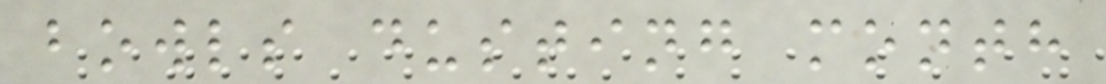bowls dusting month
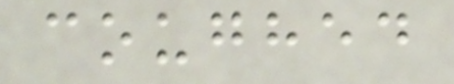coughed
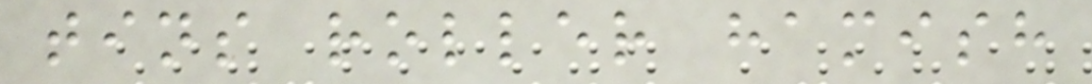tins roller hamish
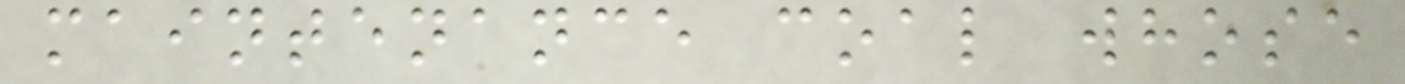maintenance coal whose
